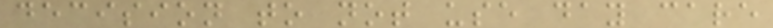decision to not use day care
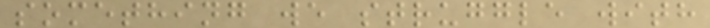something we struggle with
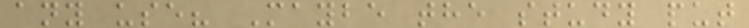any use? Maybe the study put
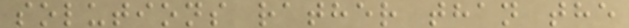solutions rather than the
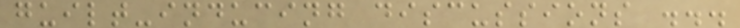guilt-inducing discussions ...
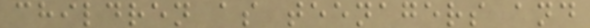children as teenagers and
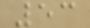53
